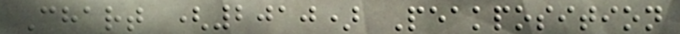Chart (2010) Peakposition
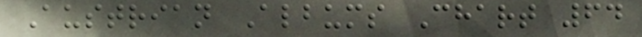Austrian Albums Chart 64
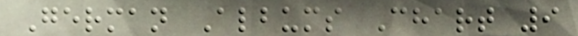German Albums Chart 9
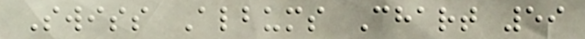Swiss Albums Chart 59
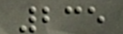235
